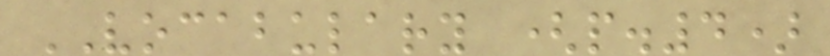VOCABULARY (p.4)
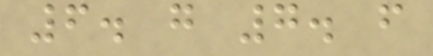6. g 7. f
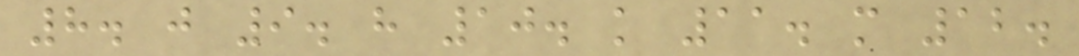8. j 9. h 10. k 11. m 12.
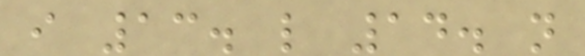i 13. l 14. n
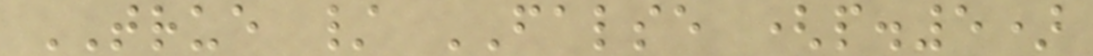TRUE / FALSE (p.5)
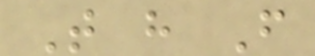T h F
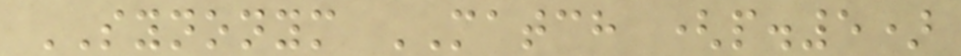SYNONYM MATCH (p.5)
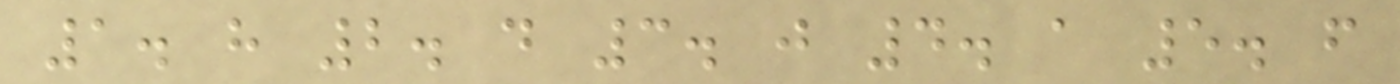1. h 2. d 3. j 4. a 5. f
